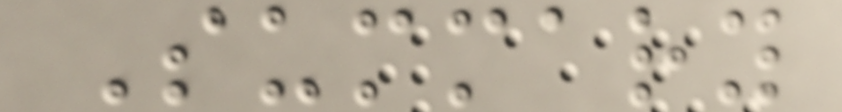Summary
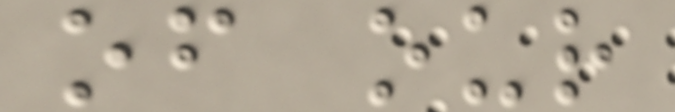of our
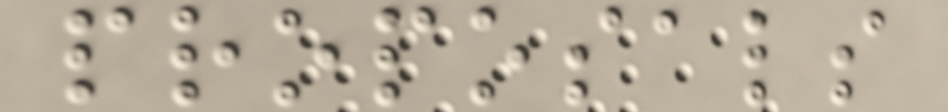proposals
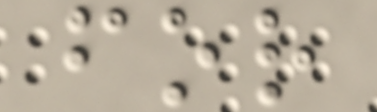for
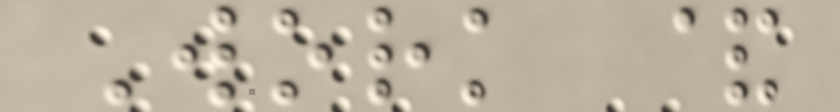Work &
